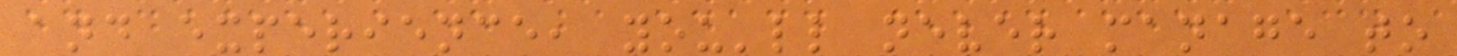and experience, you'll never manage to
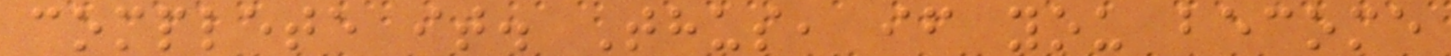complete it. Thus, if you become
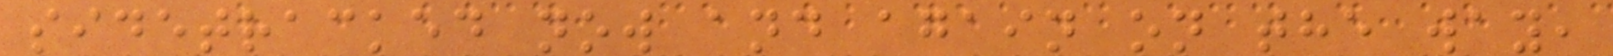sidetracked now and again on the way,
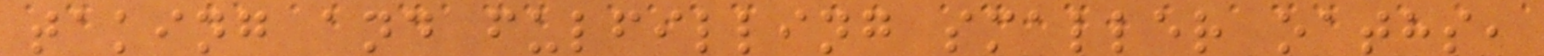taking and fulfilling smaller oaths,
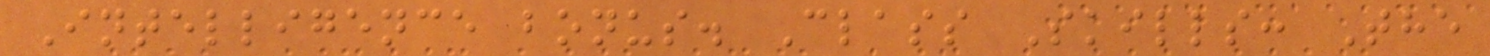Intelligence bonus. Class Skills: The
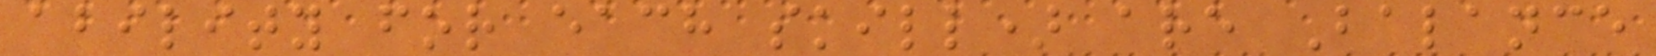ability for each skill) are Balance
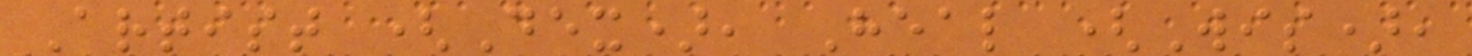Artist (Dex), Heal (Wis),
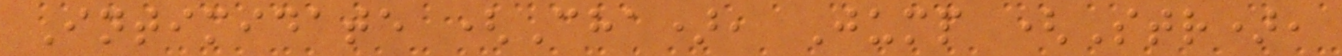Intimidate (Cha), Jump (Str),
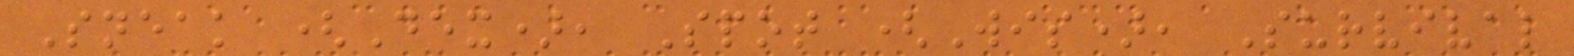Sneak (Dex), Spot (Wis), Survival
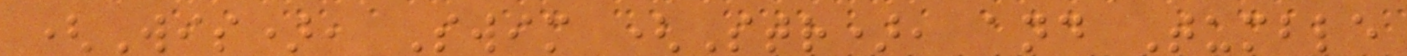(Wis), Swim (Str), and Tumble
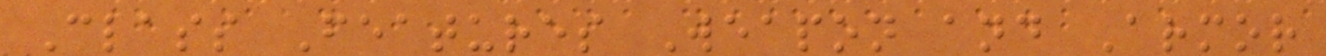Class Features Weapon and Armor
